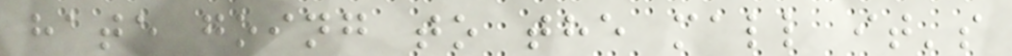hate going to the mall it's
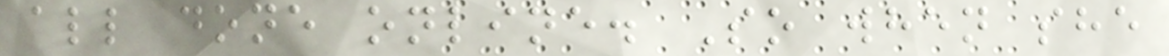all done online. So when she
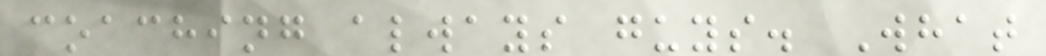coaching always guys. What
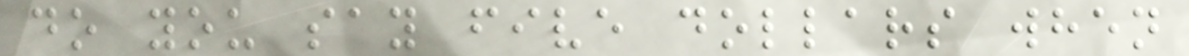do you say five dollars when
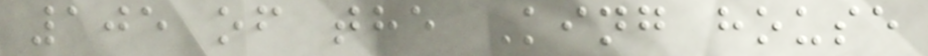105 of the King house
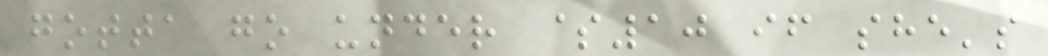gotta go under $10 if she's
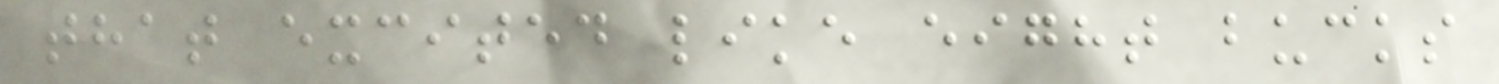that excited like eight bucks
